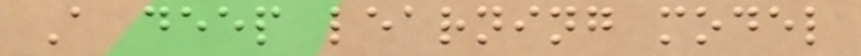A deep learning model
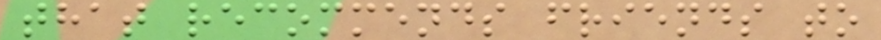that recommends friends to
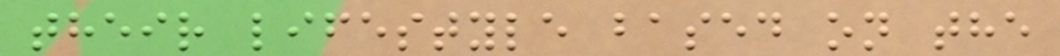their lifestyle based on the
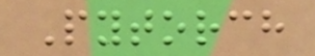Pytorch
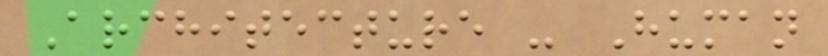Architecture - Human
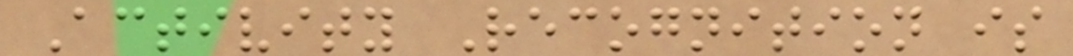Activity Recognition is
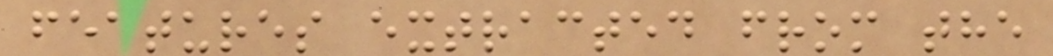features extracted from the
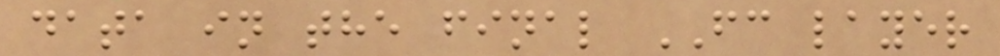data in the final FC layer
